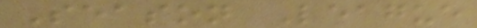Season League
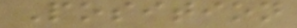Position
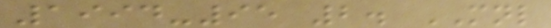1994-95 2. MNL
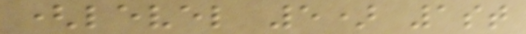(level 5) 1st
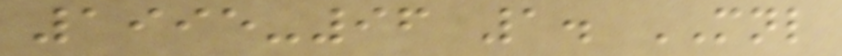1995-96 1. MNL
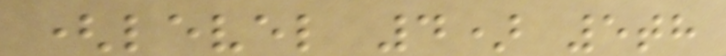(level 4) 5th
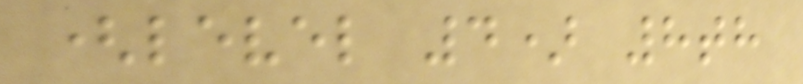(level 4) 8th
